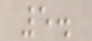5.
